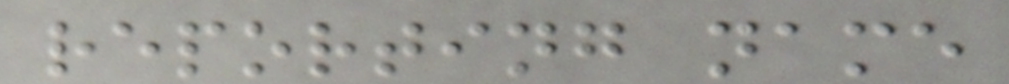reporting name
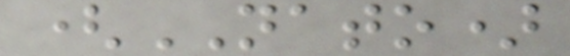(NATO)
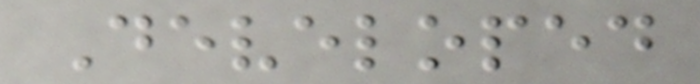Developed
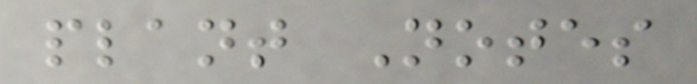plant Notes
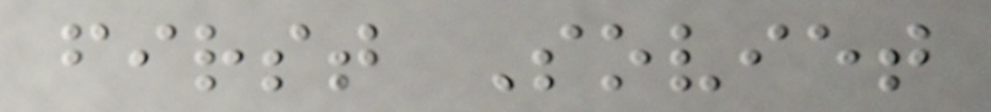first Soviet
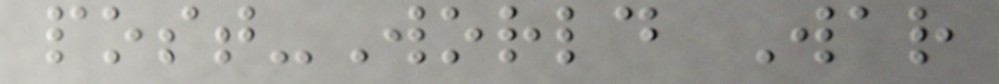post-World War
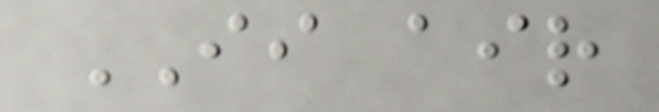II air
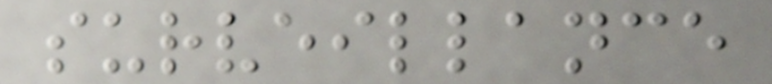surveillance
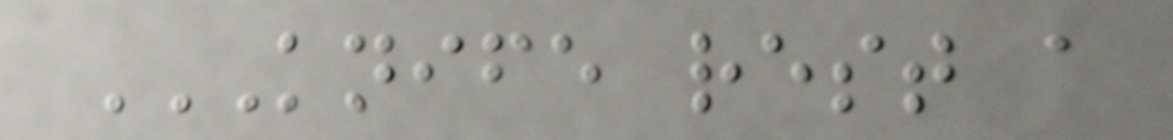KNIFE REST A
